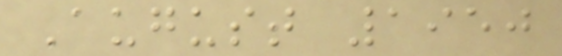August 1950
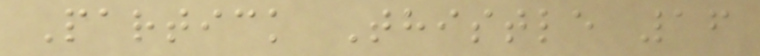Partick Thistle 16
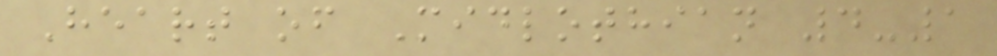Heart of Midlothian 4-1
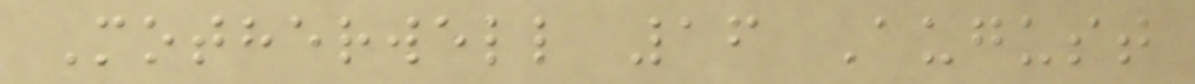Motherwell 16 August
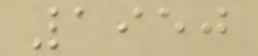1950
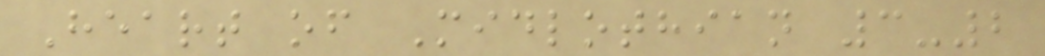Heart of Midlothian 3-2
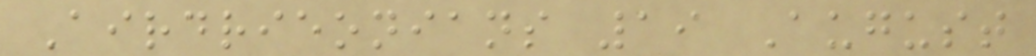Airdrieonians 19 August
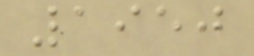1950
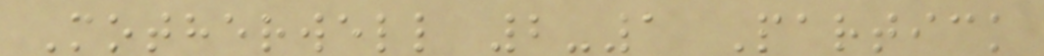Motherwell 2-1 Partick
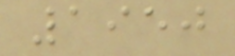1950
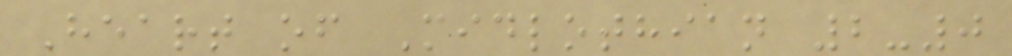Heart of Midlothian 2-0
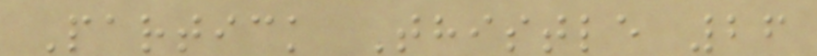Partick Thistle 26
